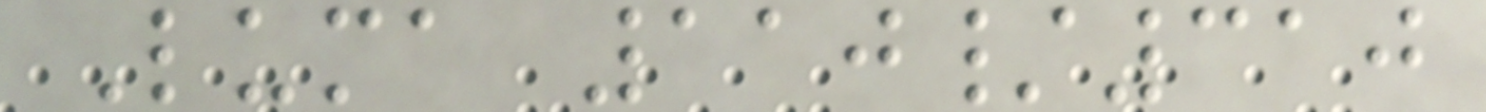Luma 110/310
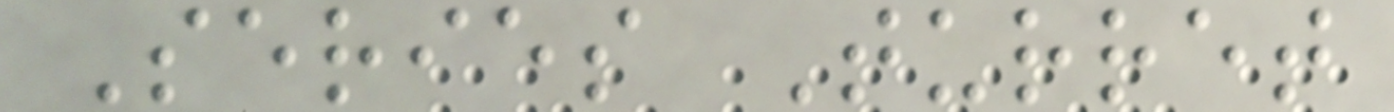Series Turret
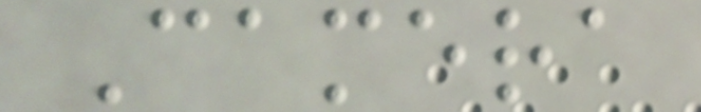Camera
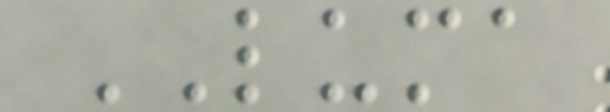LUMA
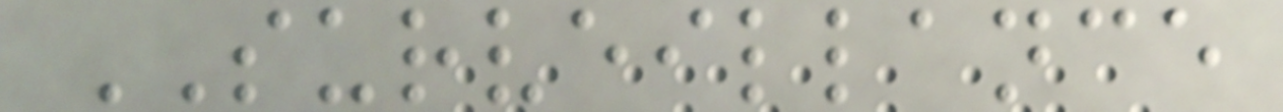SURVEILLANCE
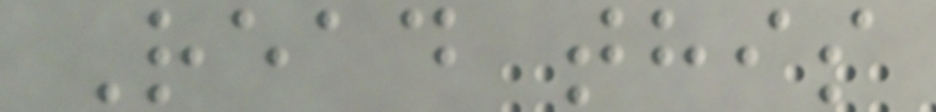Read this
